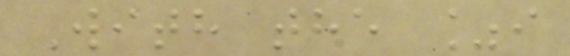With the %i
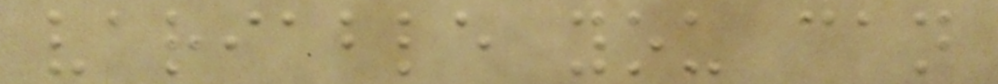variable you can
